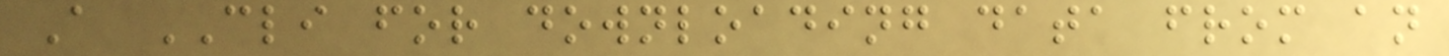A CLI for downloading data from an
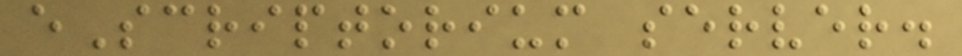eScriptorium server.
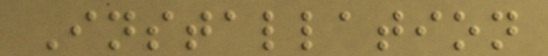Installation
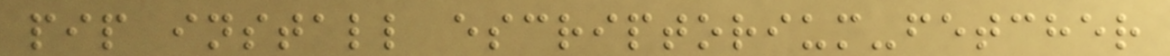pip install escriptorium-fetcher
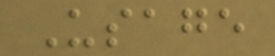Usage
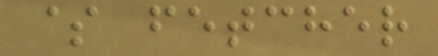$ fetcher
